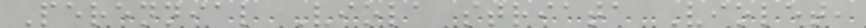Perennial Viola striata Violet,
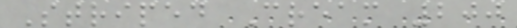Striped Cream 200
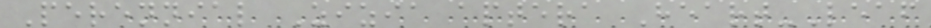Perennial Zizia aptera Heart-Leaf
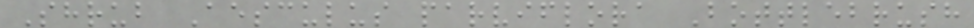Shrub Aesculus parviflora Bottlebrush
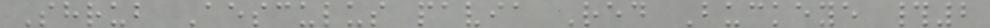Shrub Aesculus pavia Red Buckeye #2
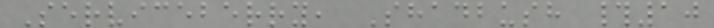Serviceberry, Shadbush #10
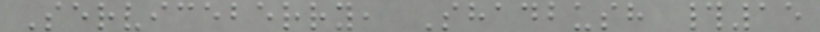Serviceberry, Shadbush #15
